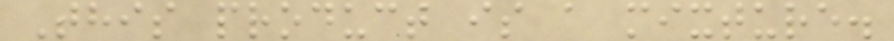This product is a mixture.
